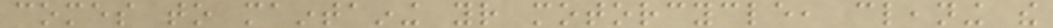comes to maintaining your motorcycle, cleaning the
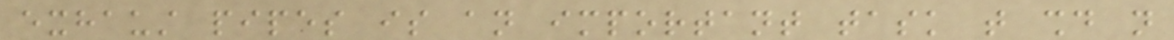exhaust pipes is an important task that should not
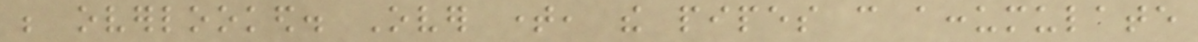be overlooked. Over time, the pipes can accumulate
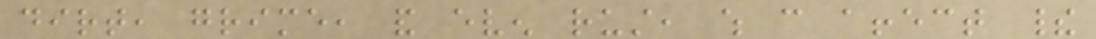dirt, grime, and even rust, which can affect their
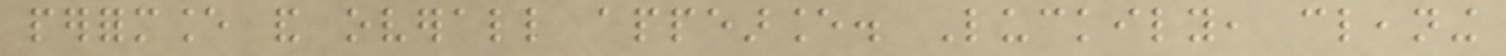performance and overall appearance. Luckily, cleaning
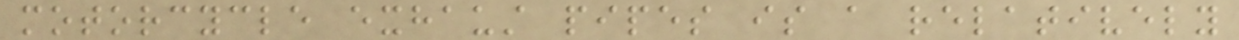motorcycle exhaust pipes is a relatively
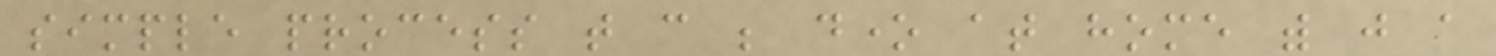simple process that can be done at home with just a
